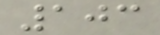103
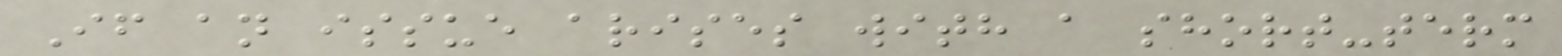If an issue arises with a short-term
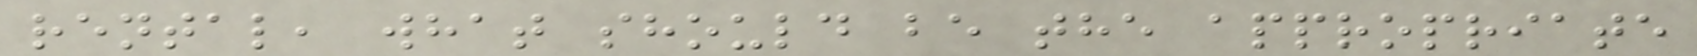rental, what should be the appropriate
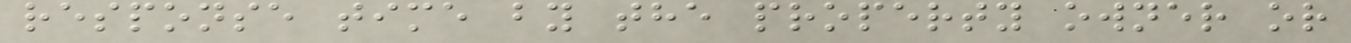response time by the property owner or
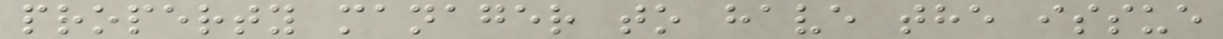property manager to have the issue
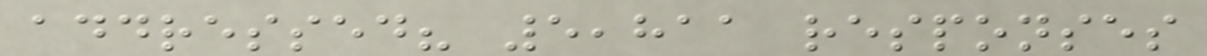addressed? 5,811 responses
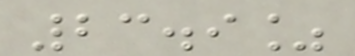23.9%
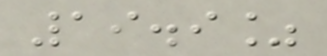19.9%
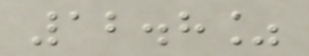12.8%
